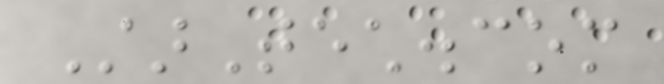StarTech.com
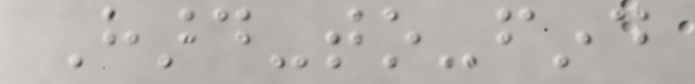Hard-to-find
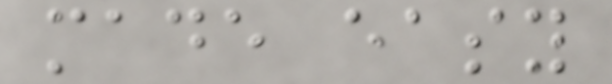made easy
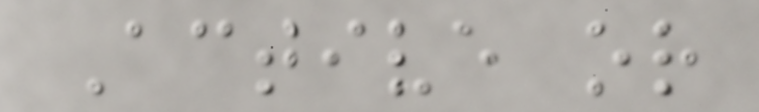Active or
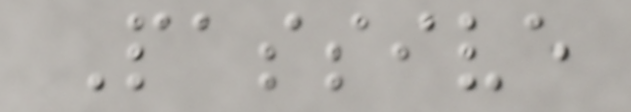Passive
